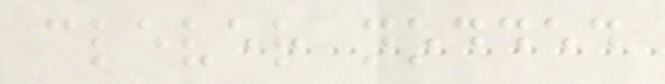clever nodded
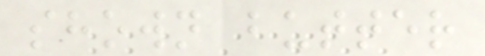shown butter
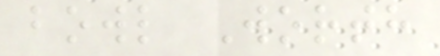bowl Worth
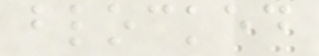blocked
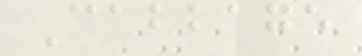Cabbage
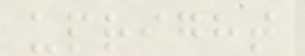upright
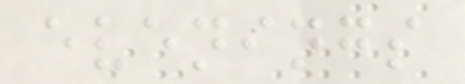evenings
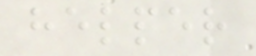helper
